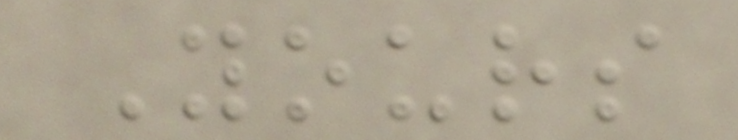Yours
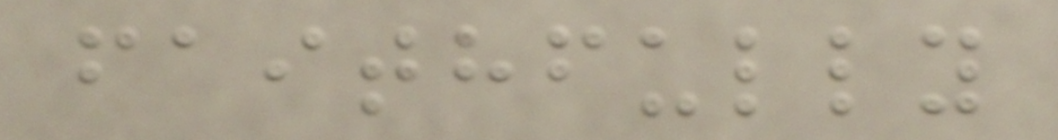faithfully
